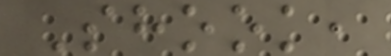Shook,
